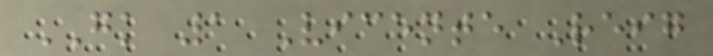GK 1 Vicente Reig
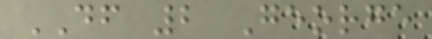DF 2 George
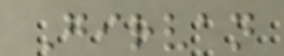Girvan
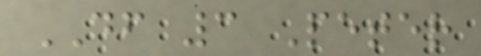DF 3 Peter
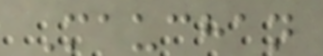Mauchan
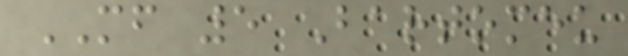MF 5 Bartomeu
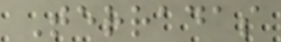Terradas
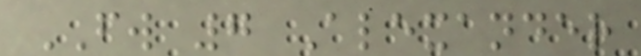FW 7 Alexander
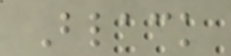Black
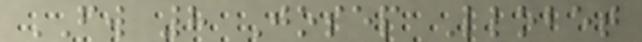FW 8 Josep Llobet
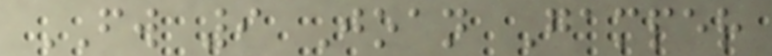FW 9 Joan Gamper
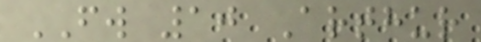FW 10 Arthur
